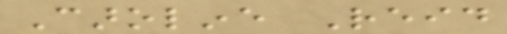Caroline Reid
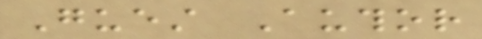Guest Author
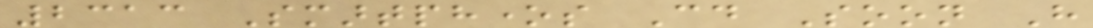2313 Smartphones Could Soon Have
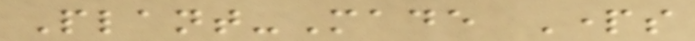Plant-Made Parts
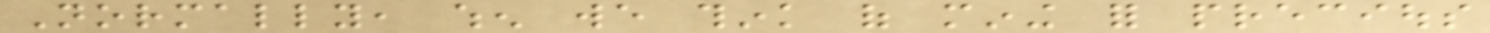Normally, when we think of mining for precious
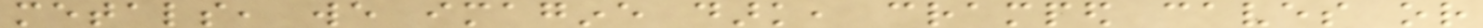metals, we imagine dark, cramped caves or
